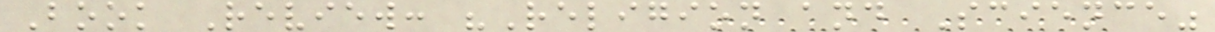Book Review: "Religion and Science"
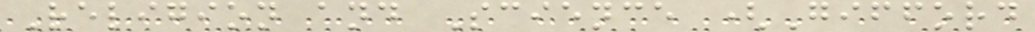Religion and Science (Gifford
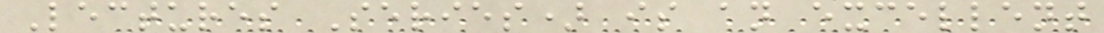Lectures Series) is an excellent
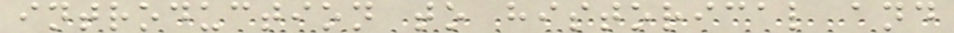introduction to historical and
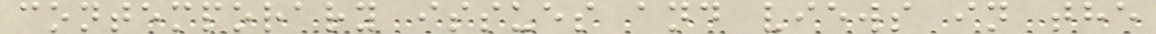contemporary issues and views in the
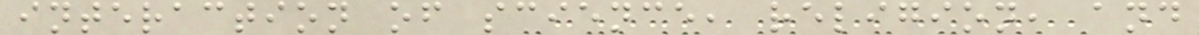interaction of science, religion, and
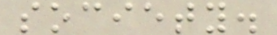society.
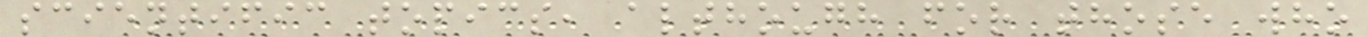scientific topics, although for those who
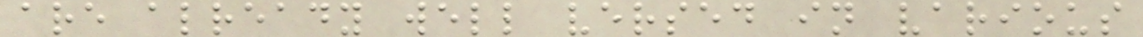are already well versed in various
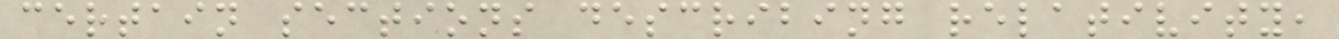certain sections describing relativity,
